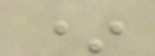*
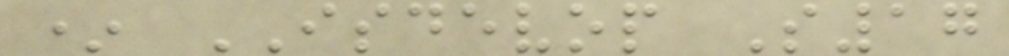* ISDEVOP S17
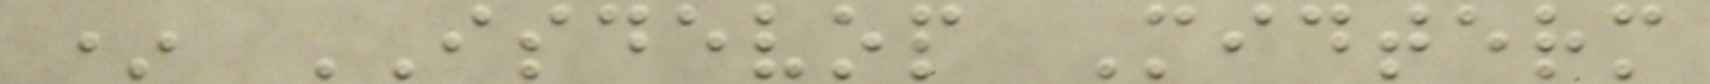* ISDEVOP Midterm
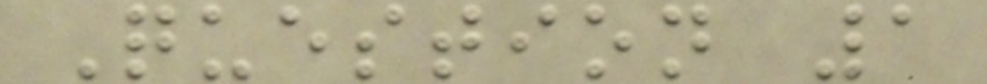Question 1
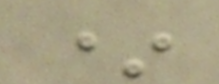*
